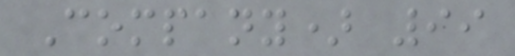Company) 99
